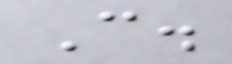C.
